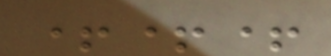+++
